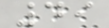49
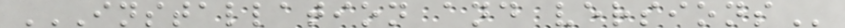INSTALLATION AND VERSIONS
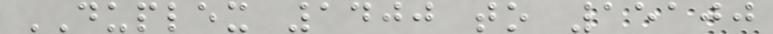DUPLEX 1400 to 15100
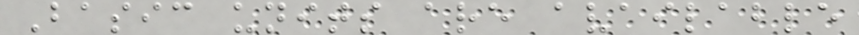Basic units are available
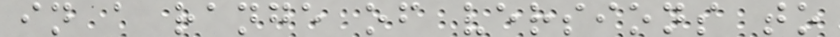in a range of versions to
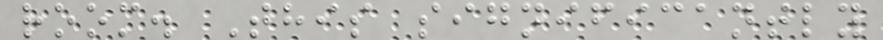room. This significantly
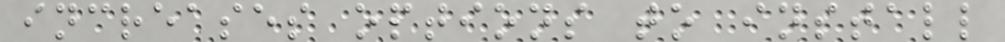increases options to install
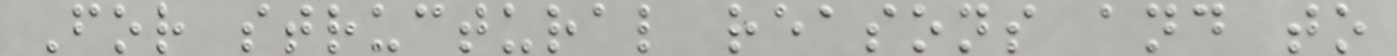For structural reasons and to
